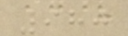980
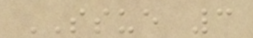SSUE 3
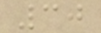30
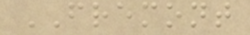FREMONT
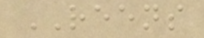REENS
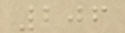206
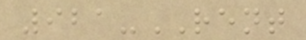921-RENT
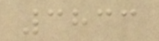3833
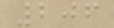206
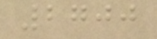2700
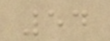54
